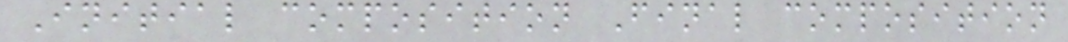Initial composition Final composition
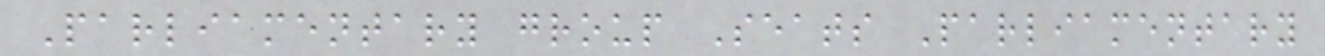Parliamentary group Seats Parliamentary
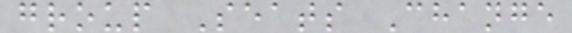group Seats Change
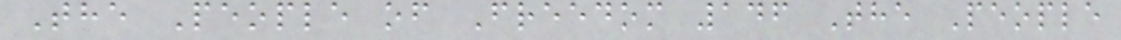The People of Freedom 146 The People
